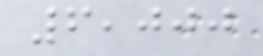6,000
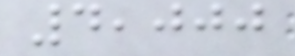4,000
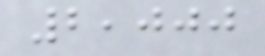2,000
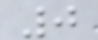0
